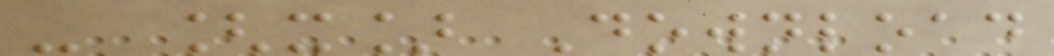- [x] Download
